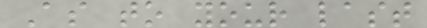As to your last
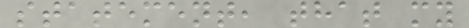statement, that my
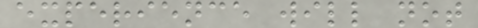experience will not
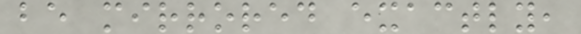be mirrored exactly,
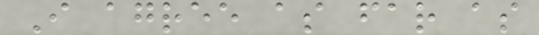I agree as far as
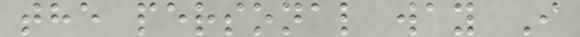the personal way I
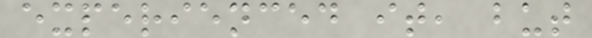experienced it, but
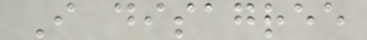I disagree
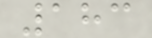183
